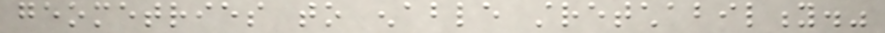geometries to enable stretchability."
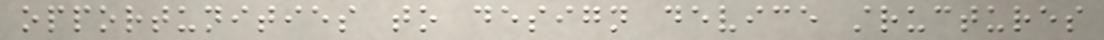opportunities to design device structures
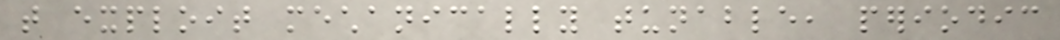that exploit mechanically tunable, periodic
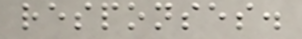responses.
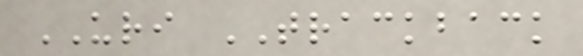URI TRACKBACK
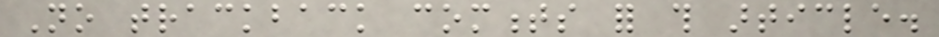No trackback comments for this article.
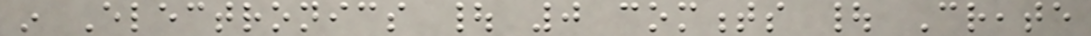in Electronics | 0 comments | Create
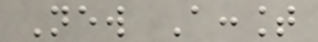New Account
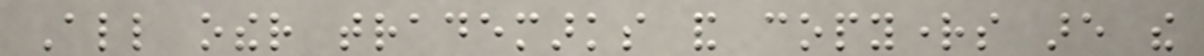All other trademarks and copyrights are the
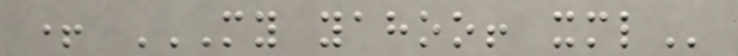+ MY YAHOO! XML
